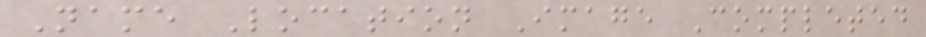Name Location Image Completed
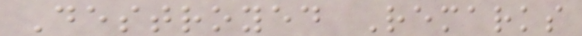Destroyed Remarks
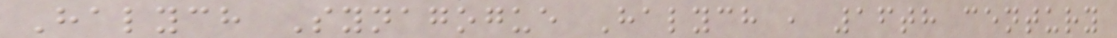Halych Synagogue Halych , 16th century
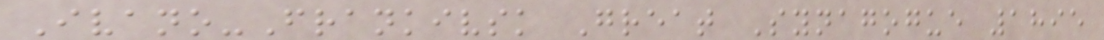Ivano-Frankivsk Great Synagogue 1895
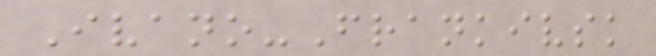Ivano-Frankivsk
